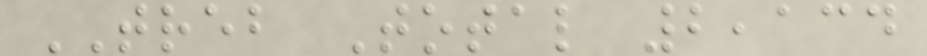TREB Total 2,134
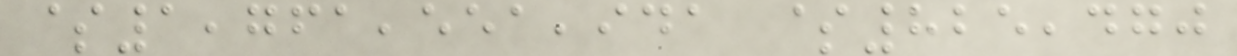$1,761,551,941 $825,470
